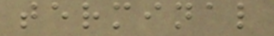terminal
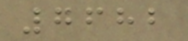7682
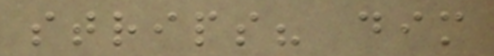strips? dim
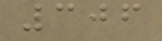306
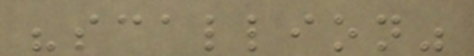"scallion"
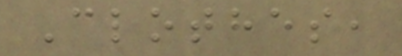Clothes,
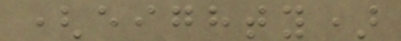(eighty)
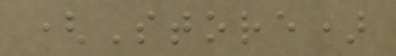(Store)
